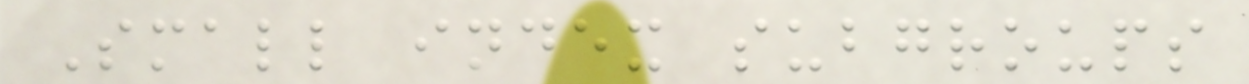Small index subgroups
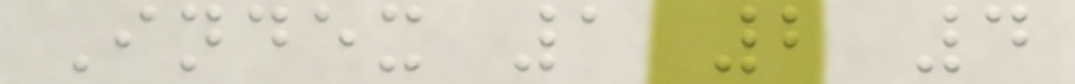Index 1 2 4
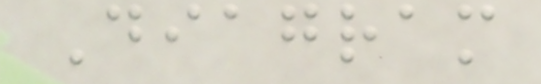Diagram
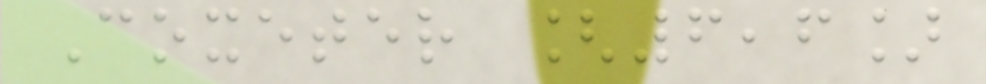Coxeter [6,6]
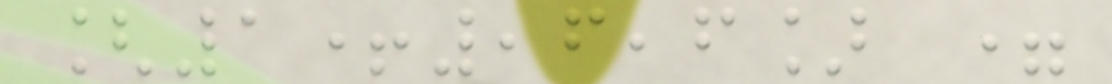[1+,6,6] =
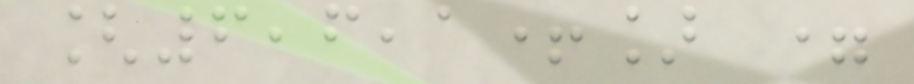[6,6,1+] =
